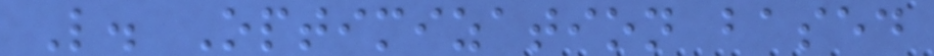L. Optimization based
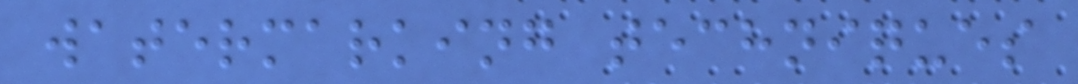watermarking techniques
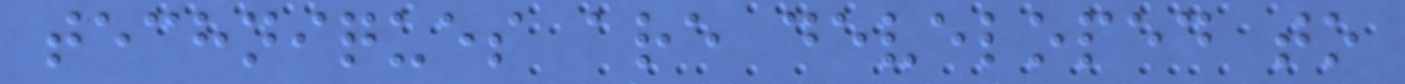techniques are developed to
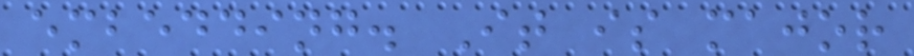embedding. It is major
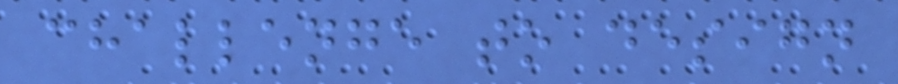challenge to design
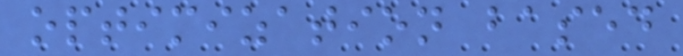optimization based
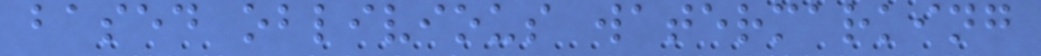based oblivious watermarking
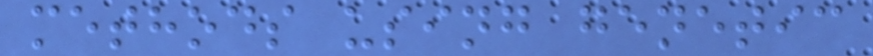methods using genetic
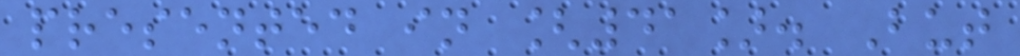presented in [41]. But
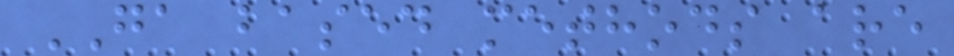GA based methods are
